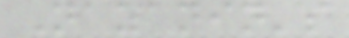Nazanin's
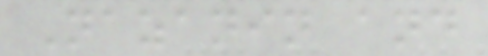Nazanin and
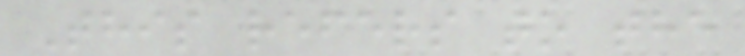This refers to the
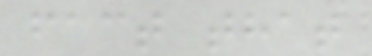fact that
